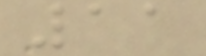11
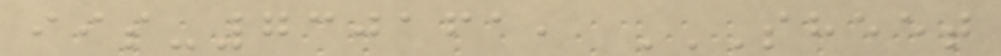iis-730161, SHEET
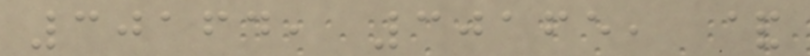30164, 30165, &
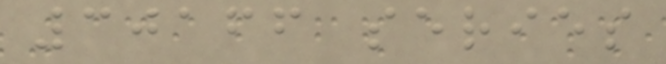30166 series
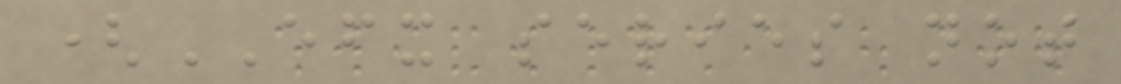(EFX series not
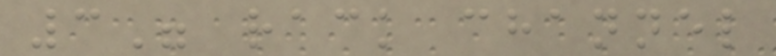3" rack channel
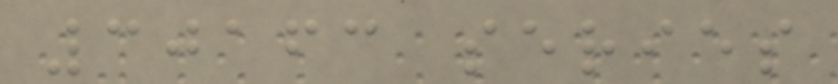30163 series
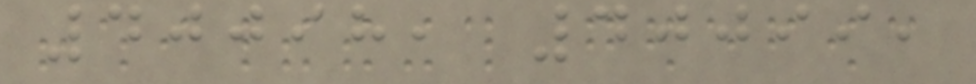40098, 40099,
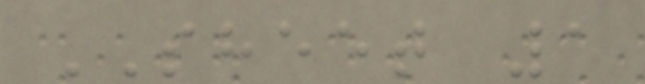SHEET 1
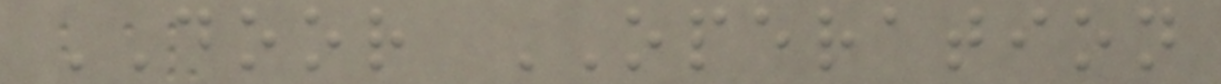DOOR OPERATION
